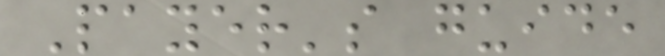Payer's guide
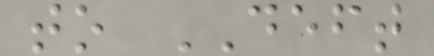to DEFT
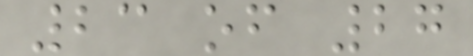23 of 27
